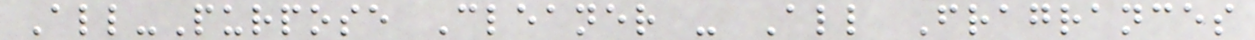All-Purpose Cleaner - All Fragrances
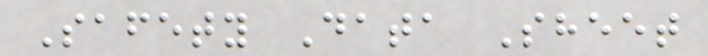Safety Data Sheet
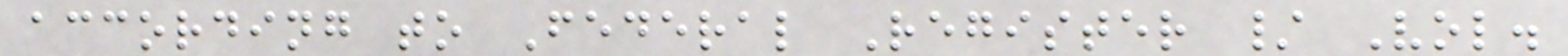according to Federal Register / Vol.
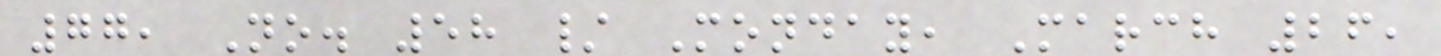77, No. 58 / Monday, March 26,
